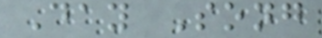Day Song
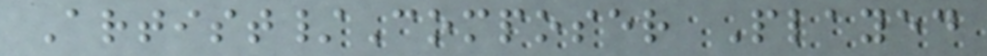Artist/Composer Played
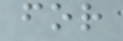for
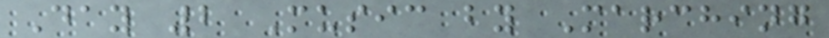Day 2 Music by Marching
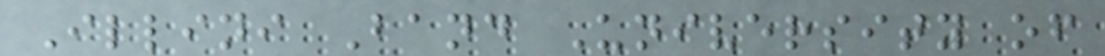Illini Band University of
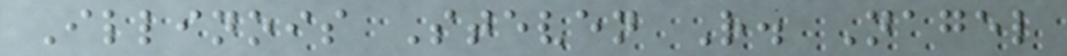Illinois Steven R. Nagel
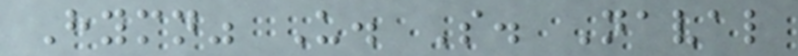Hymn" U. S. Naval
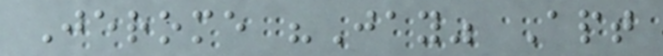Jerome "Jay" Apt
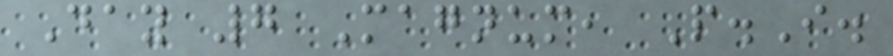Day 7 Magnum, P.I.
